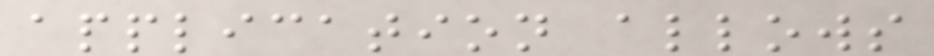application allows
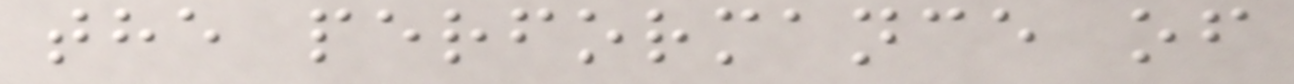the performance of
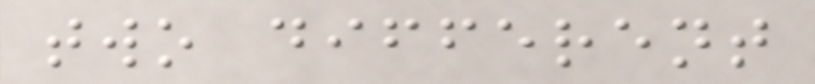two different
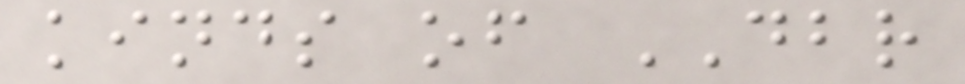kinds of DBR
